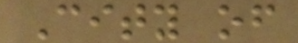City of
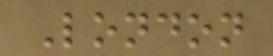London
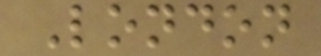London
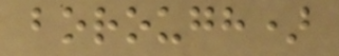borough)
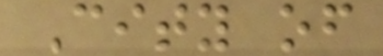City of
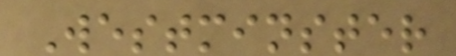Westminster
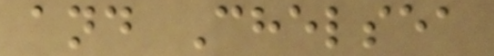and Chelsea
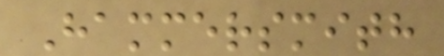Hammersmith
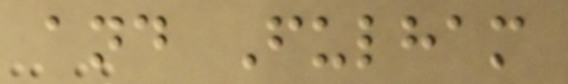and Fulham
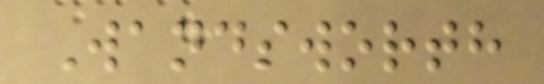Wandsworth
